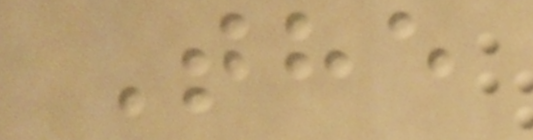The
